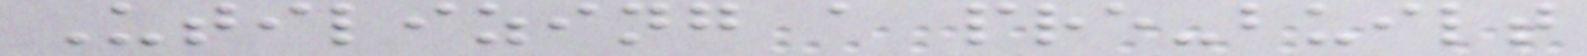Utilizing a pre-built
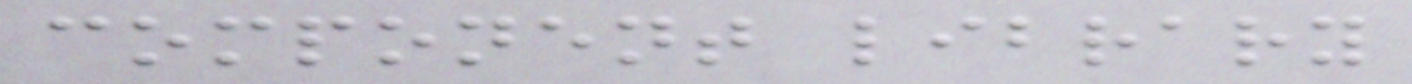component library
